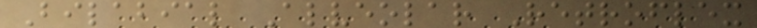Bilabial Alveolar Retroflex
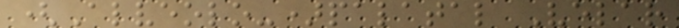(Alveolo-)palatal Velar
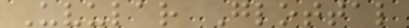Uvular Glottal
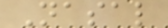Nasal
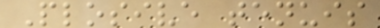Plosive tenuis
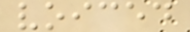voiced
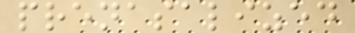prenasalized
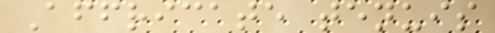Affricate tenuis
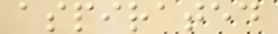aspirated
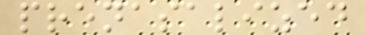prenasalized
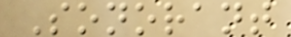Sonorant
